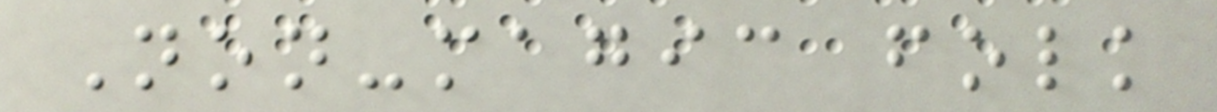Non-magic folk
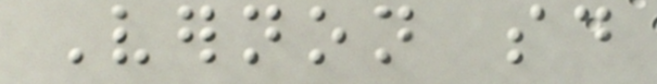Vernon said
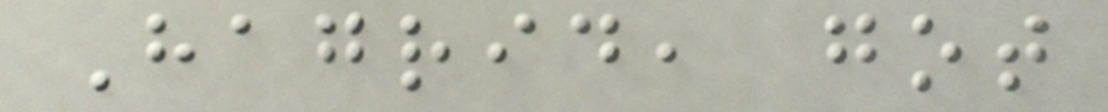Hagrid, got
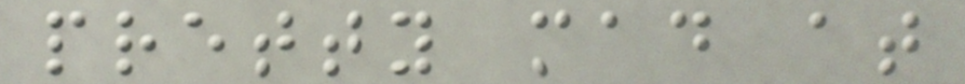pretty mad at
